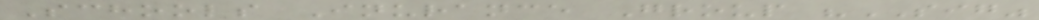Schools Inurance Group "SIG"
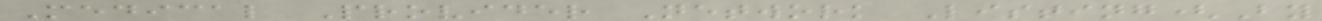Medical Provider Network Listing(By
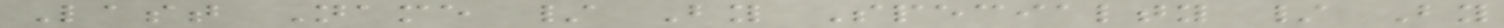Last Name / By Specialty / By
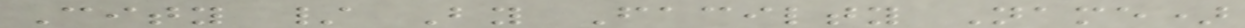City / By Facilty Name)
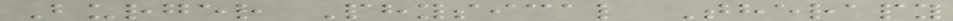Burger Physical Therapy
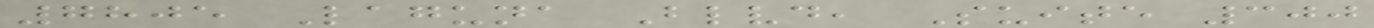7805 Laguna Blvd, Suite 300
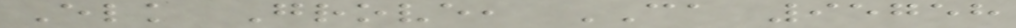Elk Grove, CA 95758
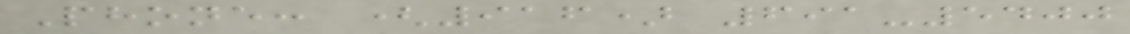Phone: (916) 691-5400
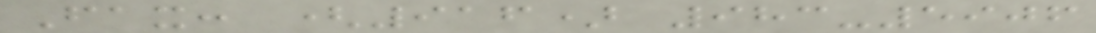Fax: (916) 983-5906
